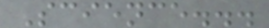Science...
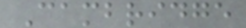Cambridge
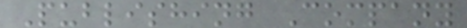Publishing Company
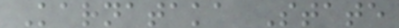Karnataka State
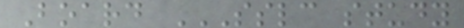Board SSLC STUDY
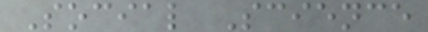Social Science
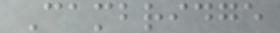Cambridge
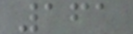161
